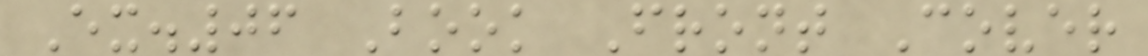Ex.06 Book Front Cover
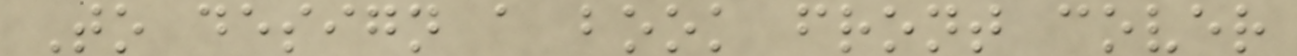To design a book front cover
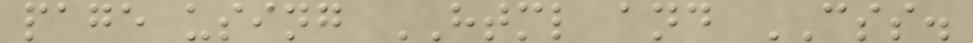page using HTML and CSS.
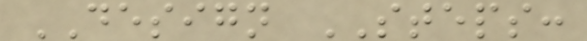DESIGN STEPS:
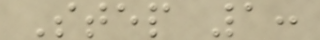Step 1:
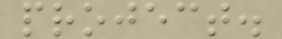project.
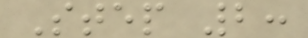Step 2:
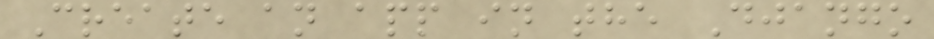Create an app in the Django
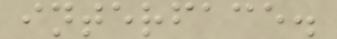interface.
